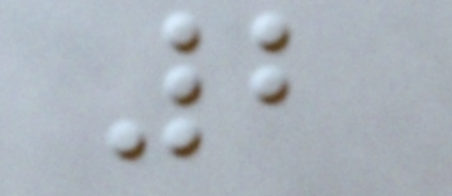2
